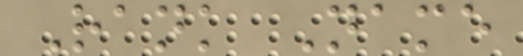Rank Name
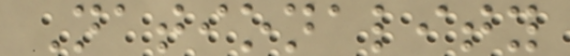Nationality
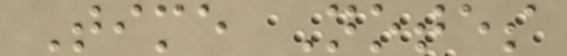Time Notes
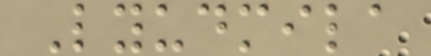Lyudmila
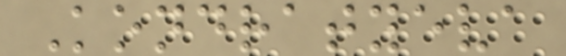Kondratyeva
